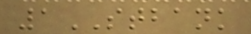1STBANK
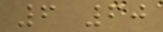6 60
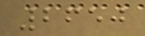2650
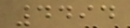4494
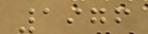1976
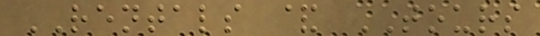RENTALS & TOURS
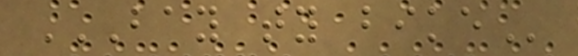BAY TY BIKE
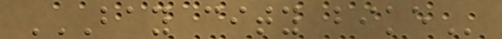BAY CITY BIKE
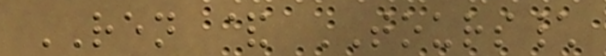REN & TOURS\
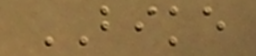BIKE
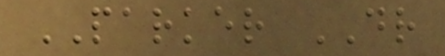PARKER DR
